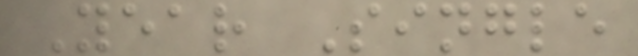Year Single
